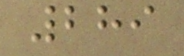289
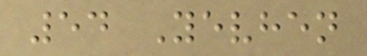54 Yevhen
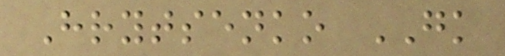Hrytsenko GK
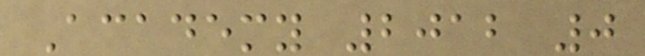Academy 2012 0
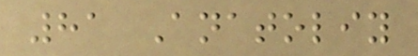81 Anatoliy
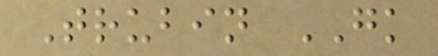Trubin GK
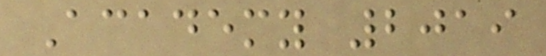Academy 2019
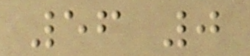56 0
